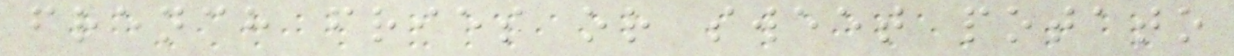french fries or sweet potato
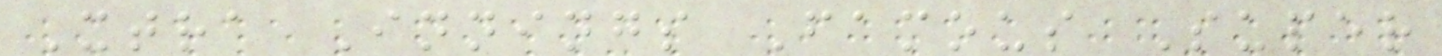Xtra Innings Famous Super
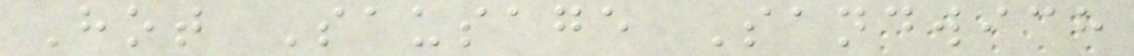Hot Sausage Sandwich
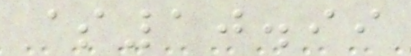$10.99
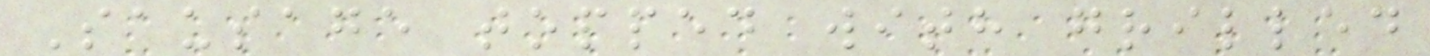Sausage topped with grilled
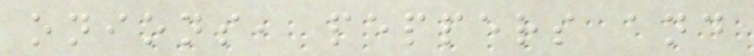onions, peppers and
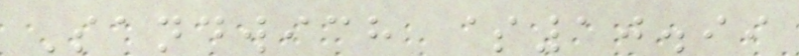Sandwich $10.99
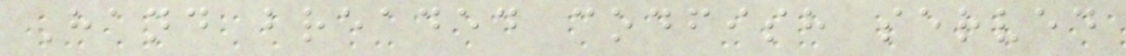Hand breaded codfish served
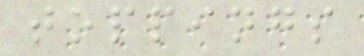toppings
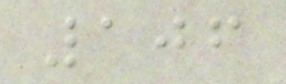106
